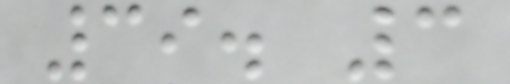39. 3
